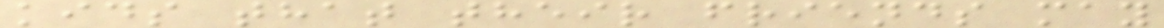kids that their friends may
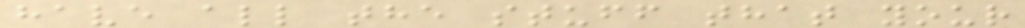have all the stuff that your
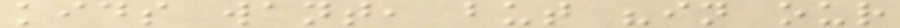kids want, but "in our
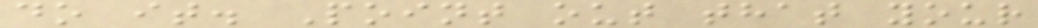do it. Point out that your
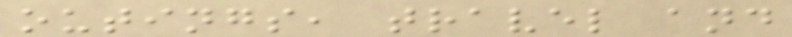outings, travel and
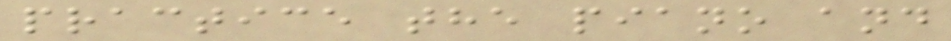practice the piano and
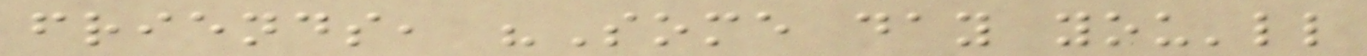friends, "Some day you'll
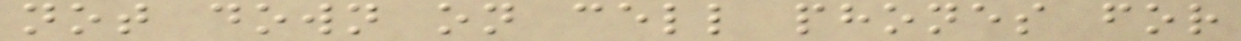not down on cell phones for
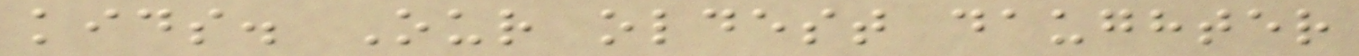kids. Our oldest daughter
